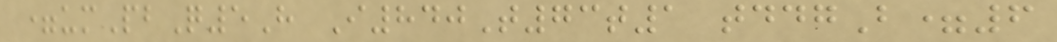=umPbQ5H I840T73t1 tddgB=6
